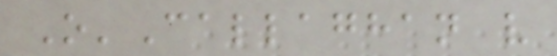O'Callaghan v
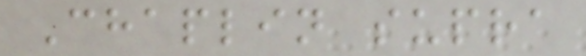Chaplin supra
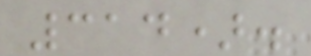314).
